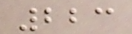223
